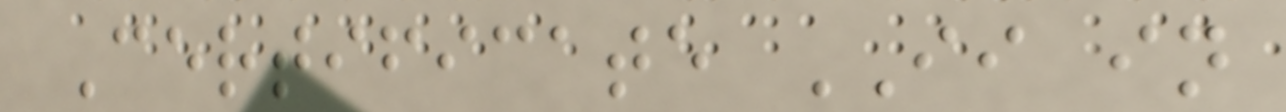Certificate II in
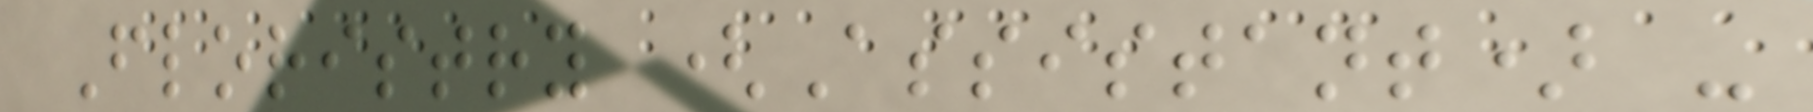Floristry (Assistant) -
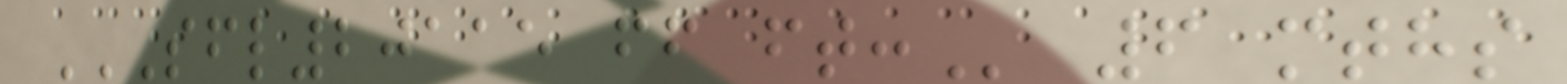SFL20115 FF FT: 6 mths
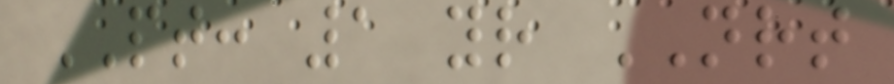PT: 1 yr NRT
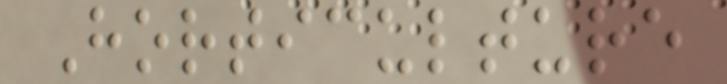Horticulture
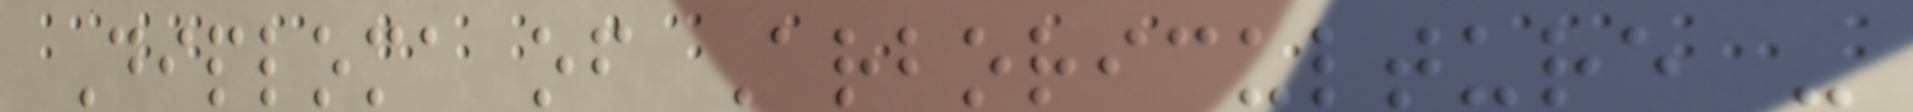Diploma of Arboriculture -
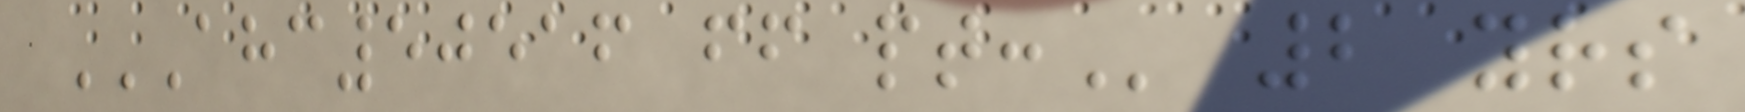AHC50516 FF PT: 2 yrs
